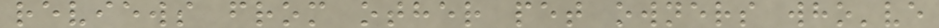reviews from other pet owners who've
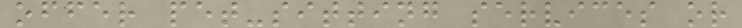offer pet-sitting services or
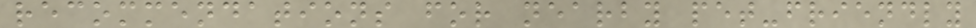recommendations for nearby pet-friendly
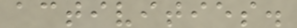activities.
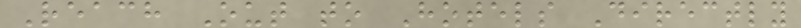Reach Out to Hotels Directly
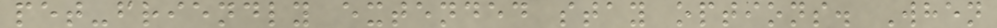pet-friendly extended stay options. When
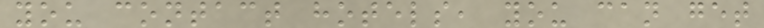you contact hotels, you can get
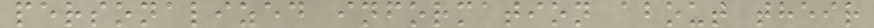personalized information about their
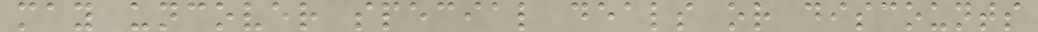may uncover special deals or discounts
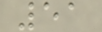51
